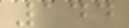144
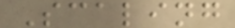Scaling
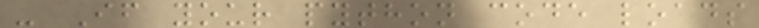- If your python code loads
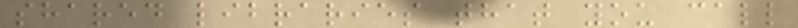shared libraries that you call
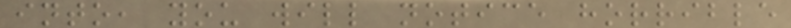into, you will notice horrible
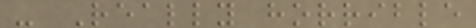- Really horrible
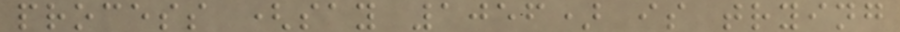process (say 1056) is trying
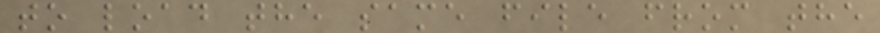to load the same file from the
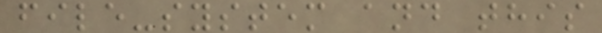file-system and this
